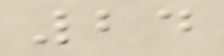24
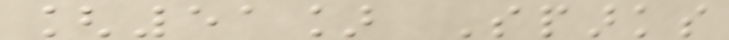[51] Sparks
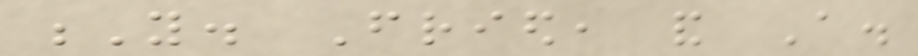Y. Fried, and A.
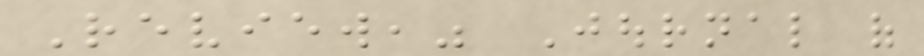Review," Journal of
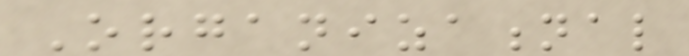Organizational
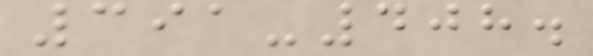391-408.
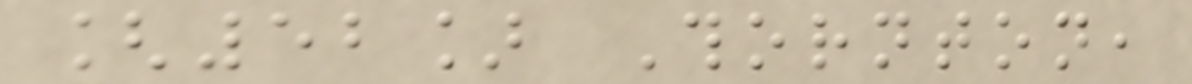[52] Thornton,
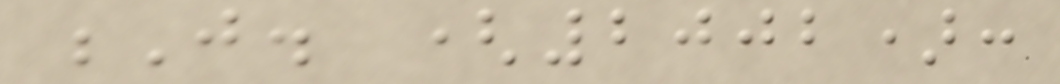J. (2002):
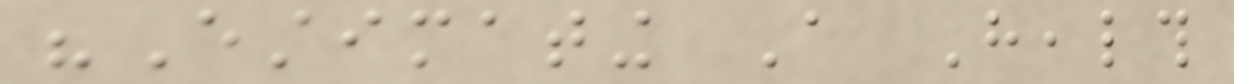"Estimating A Health
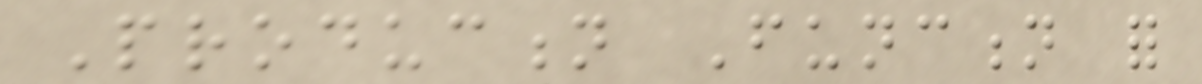Production Function for
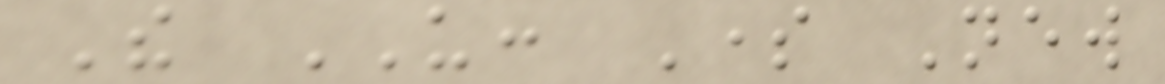The US: Some New
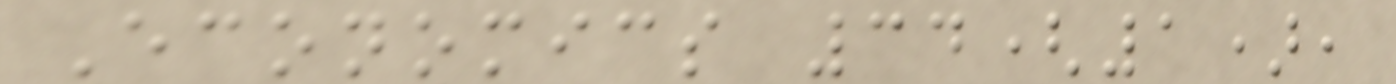Economics 34(1),
